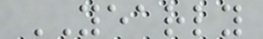YEARLY
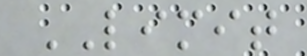LIMIT
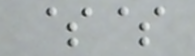$$
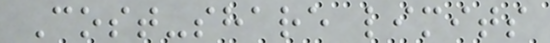Cost-share limits
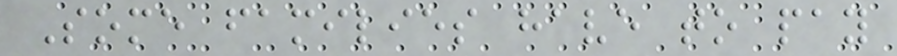Some families have to pay
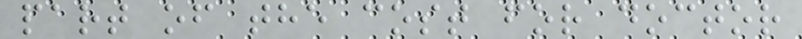part of the cost for doctor
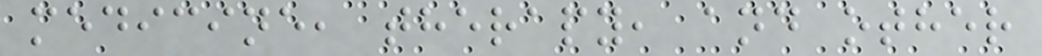medicine, therapy, and other
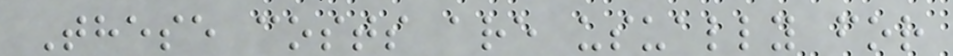These costs are usually for
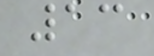13
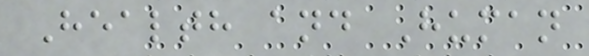Health and Human
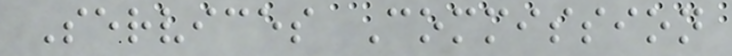Services Commission
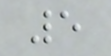5
